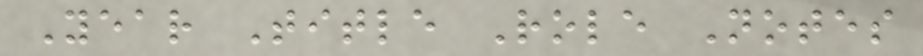Year Title Role Notes
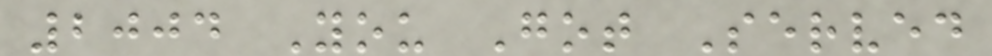2004 You Got Served
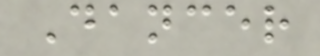Dancer
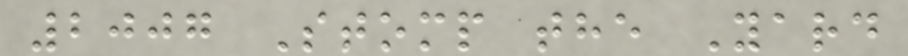2007 Stomp the Yard
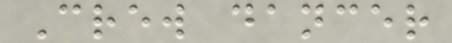Crew dancer
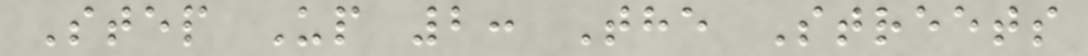Step Up 2: The Streets
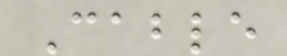Cable
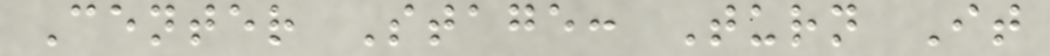Center Stage: Turn It
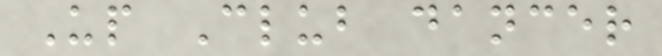Up Club dancer
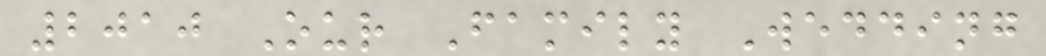2010 Our Family Wedding
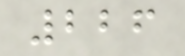226
